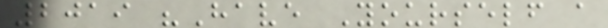2019 "Have Yourself a
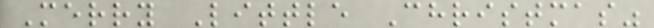Merry Little Christmas"
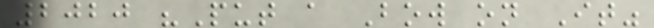2020 "Put a Bow on It"
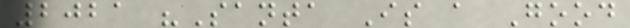2021 "Santa Is a Good
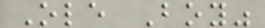Ole Boy"
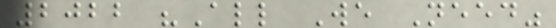2022 "All We Need"
